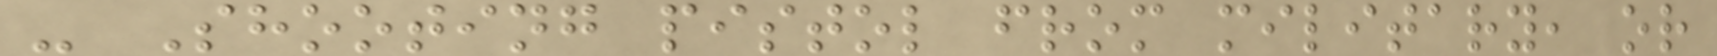- Shooting pistol from military, or
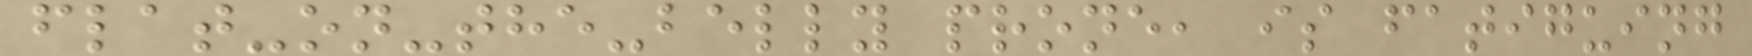flat-on-the-belly prone, is fatiguing
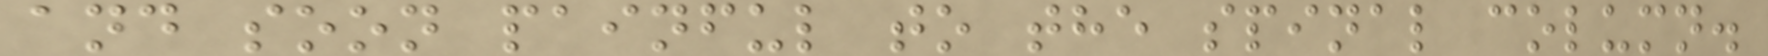and soon painful to the spinal column.
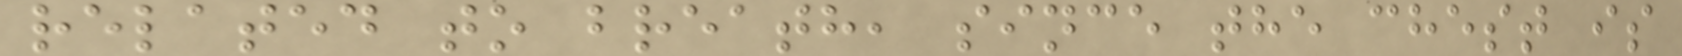related to breath, since the chest is
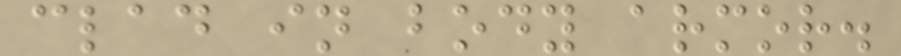clad in body armor.
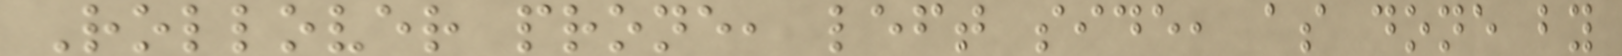Rollover prone, left side, as done by
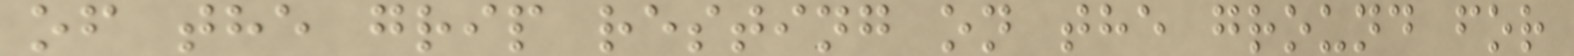of the grip resting on the ground for
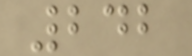242
